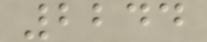2244
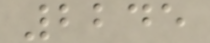2245
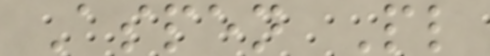Aspen Pl
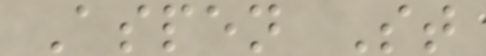Aspen St
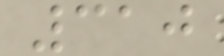310
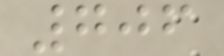706
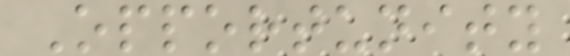Opportunity
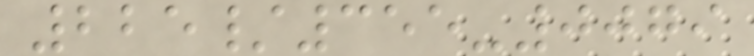225/355-0079
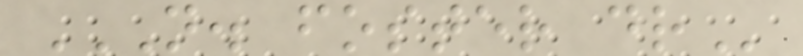N. FOSTER DR
